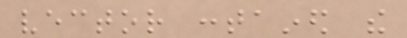vector contained the
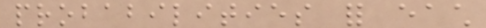probabilities for each
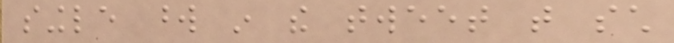single word in the tweet that such
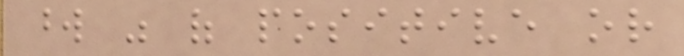word was of positive or
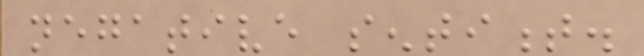negative sentiment.
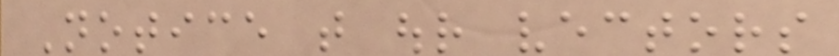Notice that our vectors
